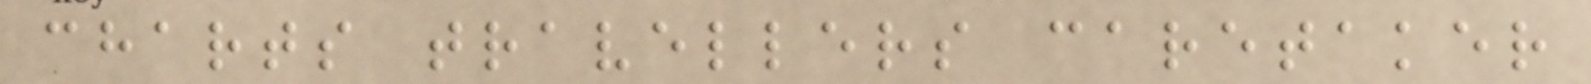charts travellers caretaker
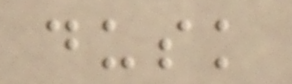dusk
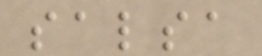salsa
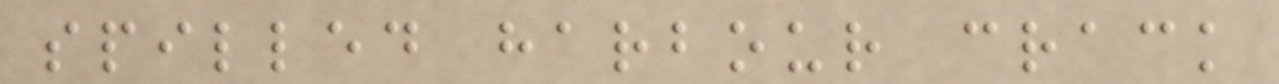spilled harbour crack
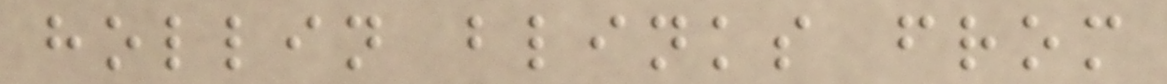hollin blinks from
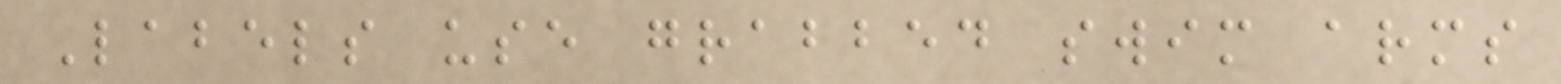Labels use grabbed swim arms
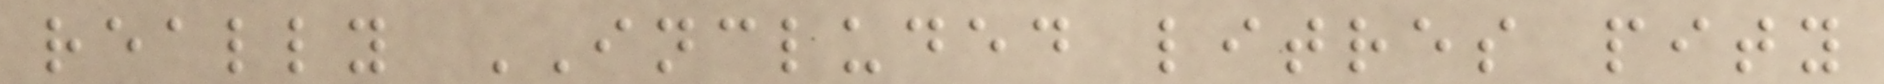really INCLUDED litres pity
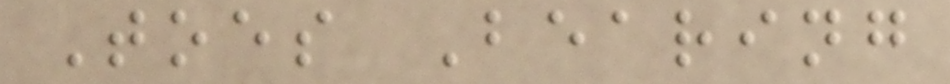Toes Bearing
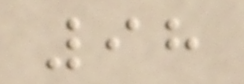98
